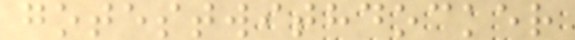gotestwithdocker
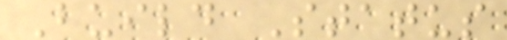Build Status
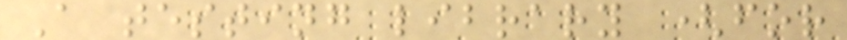A testing library (for
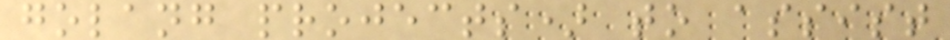golang projects) to assist
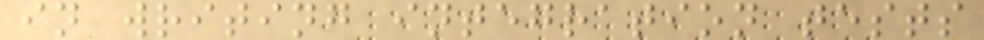in writing integration tests
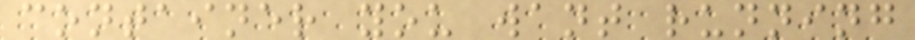container you want running
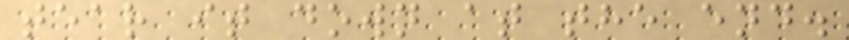tear it down at the end.
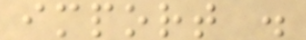import .
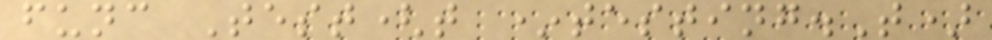func Test(t *testing.T)
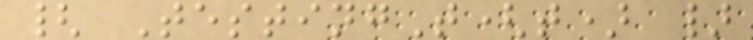{ TestingT(t) }
